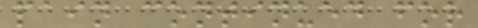pain continued for
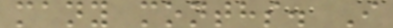many months. I
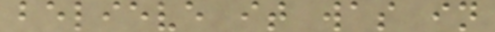believe it was in
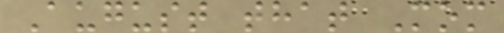August that Mom
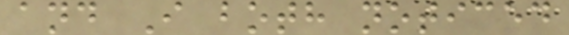and I both noticed
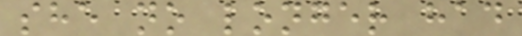she no longer had
